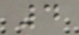4
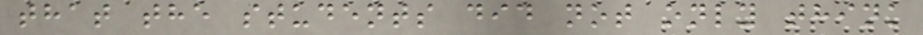that the students did not only think
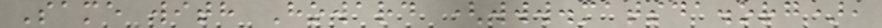Same with Howard (www.matsda.org),
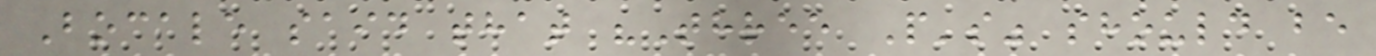Bocale said that "Three P's" should be
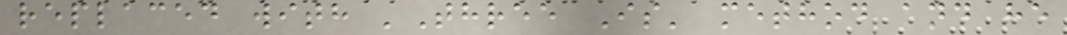replaced with 'Three Is' method and he
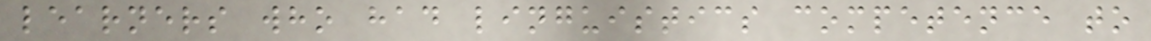learners who had linguistics competence to
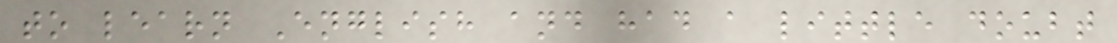to learn English and had a little doubt
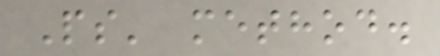Ps' method.
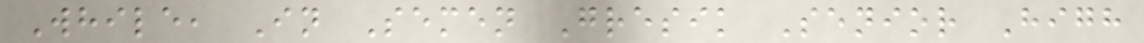While, In Semen Gresik Senior High
